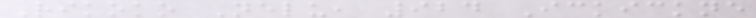Rikoko Nelu, 924 Ickickne
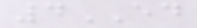4ED
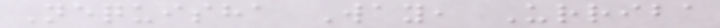Nequisha Way, Urriba
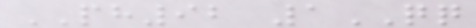PH92 1QQ
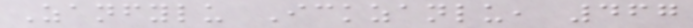Zanfylu Ickzanlu, 467
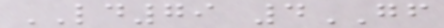LD79 4GF
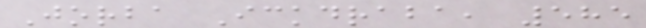Jorba Ickdraba, 585
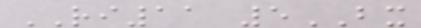RI11 5BX
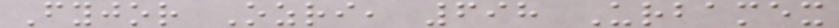Fyjor Ozri, 698 Urbamex
